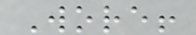Wore!
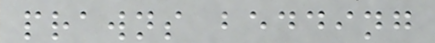prawns bedding
